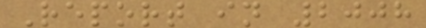Report in 2008
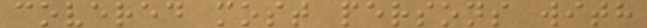covered most persons with
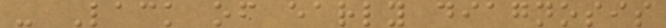- Lack of early diagnosis
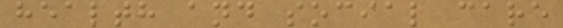health and social care
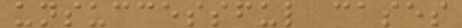unsuccessful cases
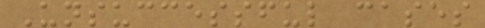Unsuccessful cases
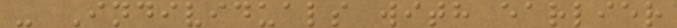- Individuals with earlier
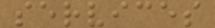services
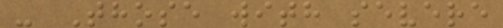- Those with severe
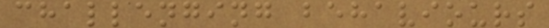challenging behaviours
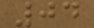04
